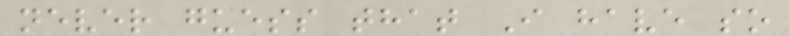never guess that I have so
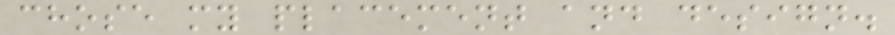chose my placement and design.
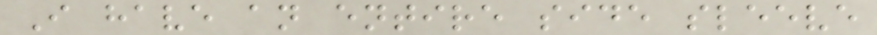I have an entire side sleeve
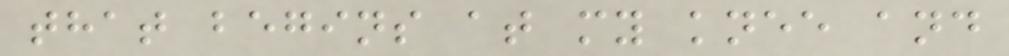that begins at my knee and
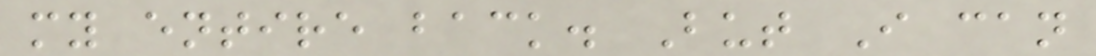my entire back. But I can
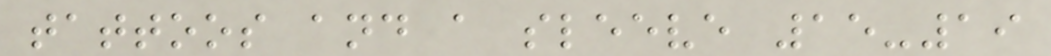tattoos and a sleeve 15-19
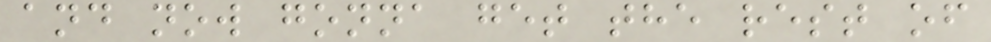and now gonna get the rest of
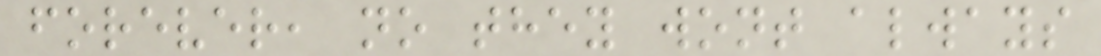forever, no they wont always
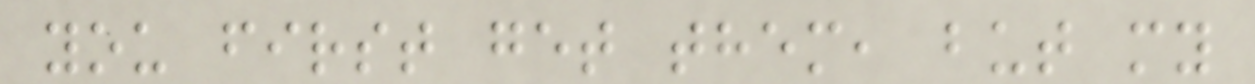you first get them, but my
